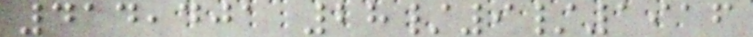414,401 28/9/1916
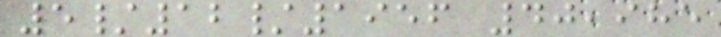5/12/1956 40,985
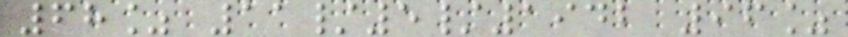68% 11/5/1942 96%
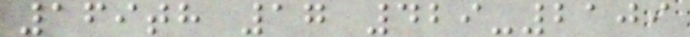169th 17 429-2109
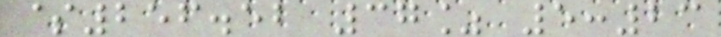$256.52 37% 5:23
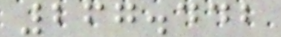267.442
